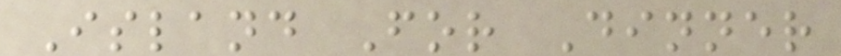Island For Dinner
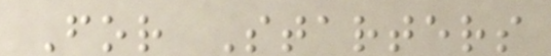For Starters
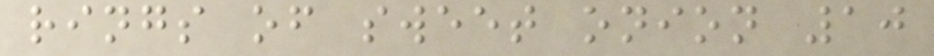rings of sweet onion 10
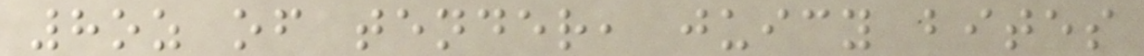8oz of tender, juicy bites
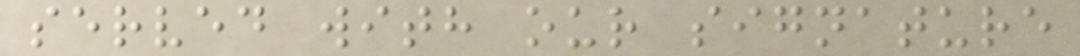served with our signature
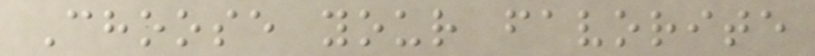Choose your favorite
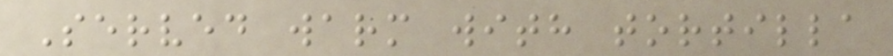Served warm with tortilla
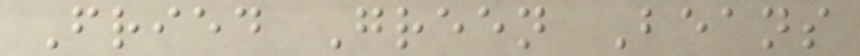Fried Green Beans
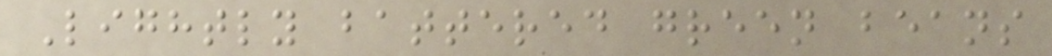Lightly battered green beans
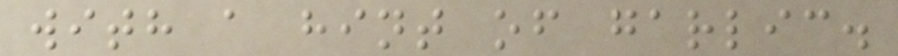with a hint of garlic.
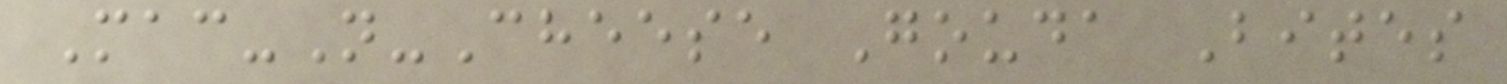Mac-N-Cheese Gouda Bites
